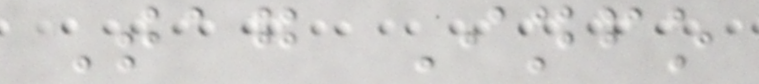Tag Info
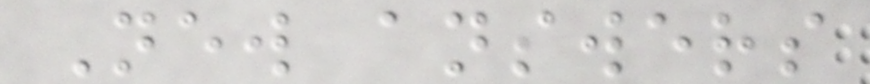New answers
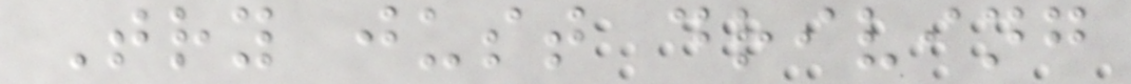Try just driving
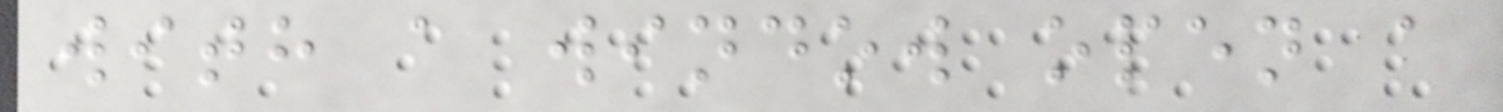with a window open a
